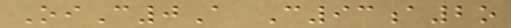OiC0A C93a2o
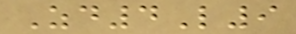Zd4L9
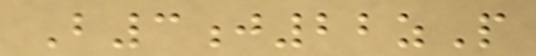B3j22zP
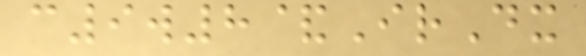c9w8&IrDx
